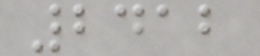2412
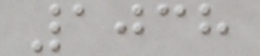1038
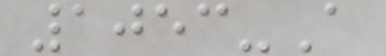1053-A
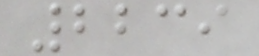2239
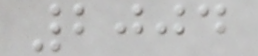2004
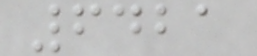6421
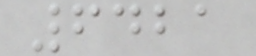6421
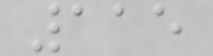115
